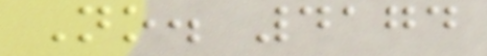No. 4174
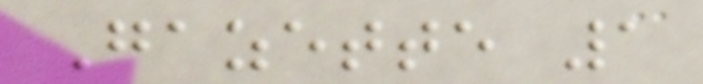Gazette 1
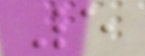5
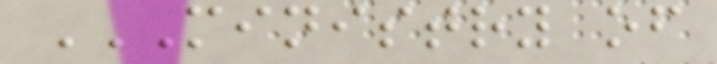MINISTRY OF
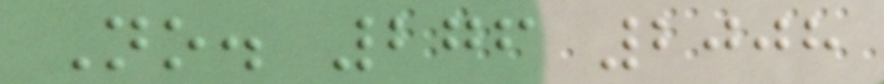No. 276 2008
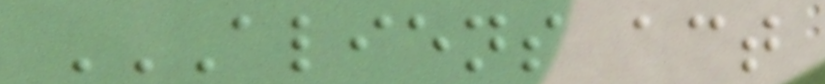ALIENS ACT
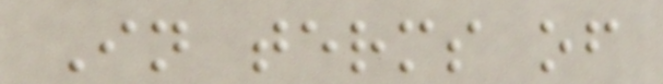In terms of
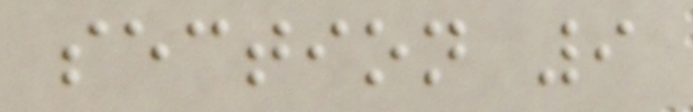section 9
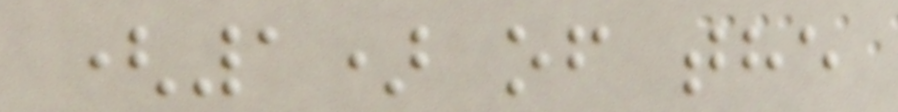(1) of the
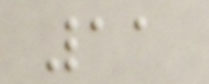11
